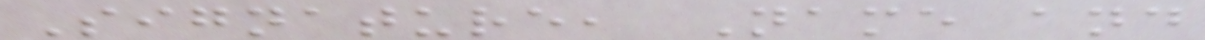Signature, Name and
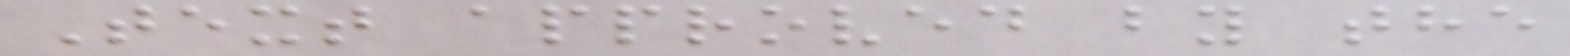Text approved by the
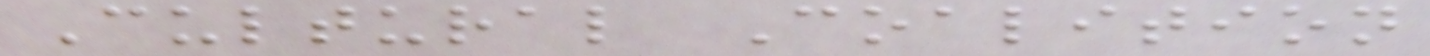Cultural Coalition
